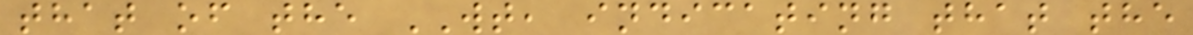that of the WT, indicating that the
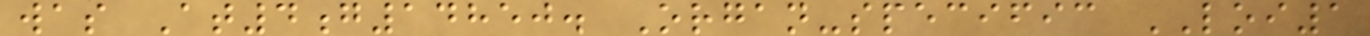was At4g14850. Organ-specific LOI1
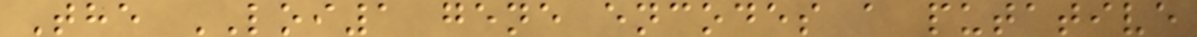The LOI1 gene encodes a putative
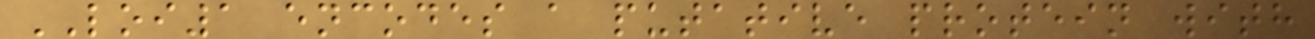LOI1 encodes a putative protein with
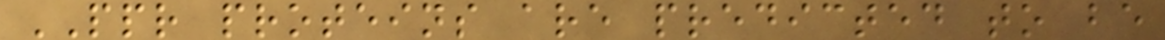PPR proteins are predicted to be
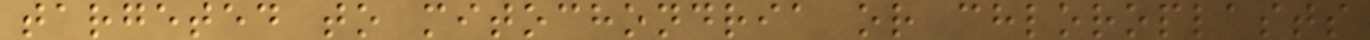targeted to mitochondria or chloroplasts
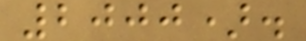2000).
